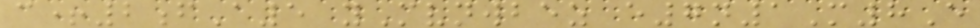c+2fA5 yMvnwbez e7n1M8E
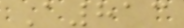A813
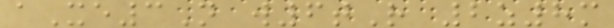aXe3N w6tR 2z8m
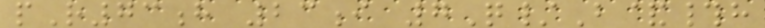pR73h 23i 7Q/B&#h
